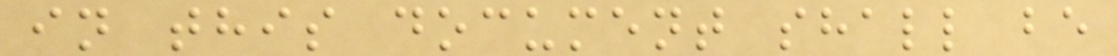in this document shall be
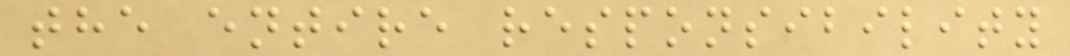the entire responsibility
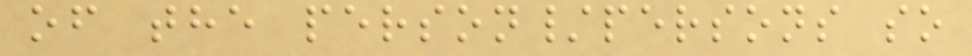of the person/persons so
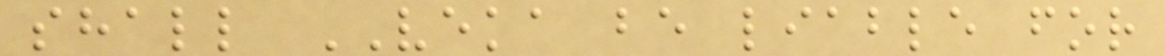shall VEKA be liable for
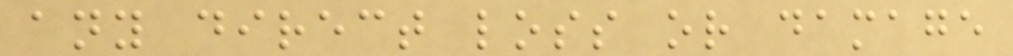any direct loss or damage
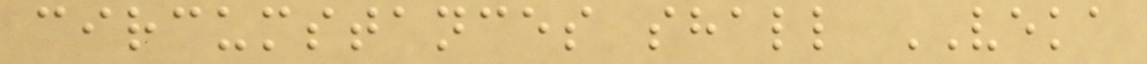circumstances shall VEKA
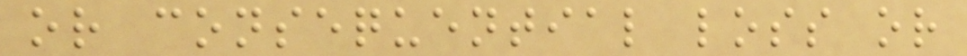or consequential loss or
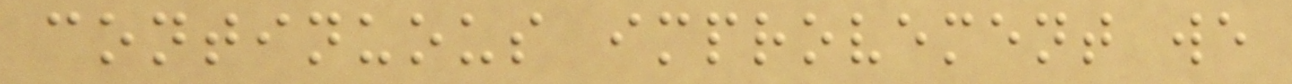continuous improvement we
